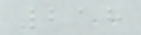218
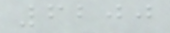6200
